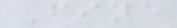Fine
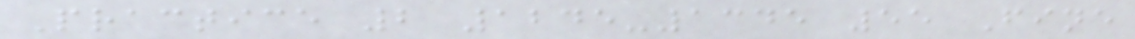Practice 2 1245-1345 55 Fine
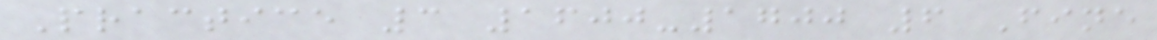Practice 3 1600-1700 6 Fine
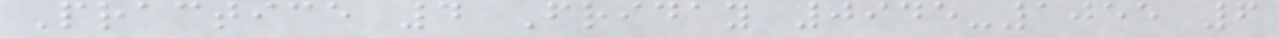Practice 4 Friday 0945-1055 6
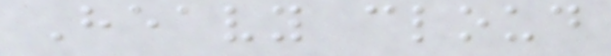Heavy cloud
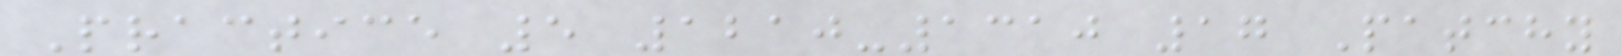Practice 5 1210-1310 17 Patchy
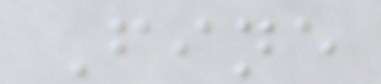Fine
